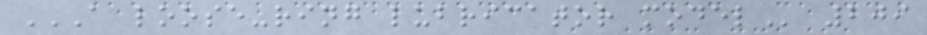A LOOSE-RING LUBRICATOR MODEL 209
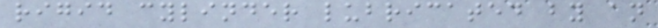rigid cylinder lubricated by an
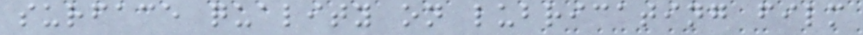surface quality on lubricating film
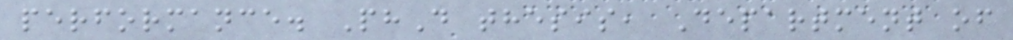performance. PhD thesis, Department of
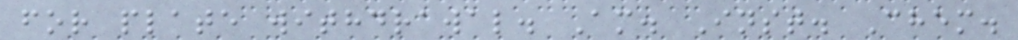for plate withdrawal. Am. Inst. Chem.
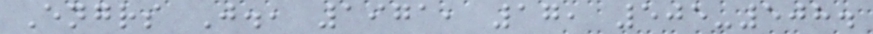Engrs J., 1971, 17, 505-508.
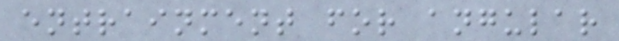entrainment for angular
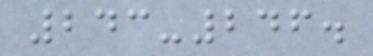243-246.
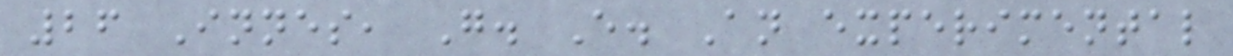26 Innes, G. E. An experimental
